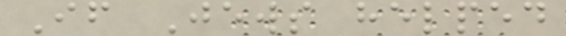If Jews helped
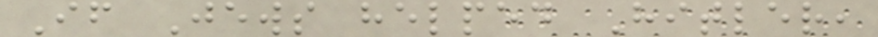If Jews helped Hitler,
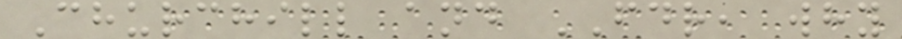Churchill and FDR, why
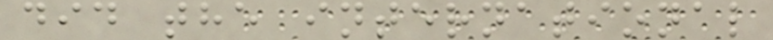did the international
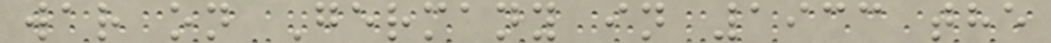war on Germany in 1933 the
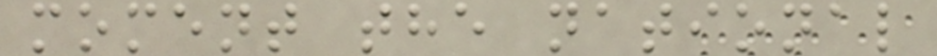moment the national
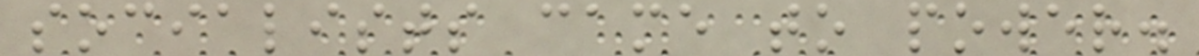socialists came to power.
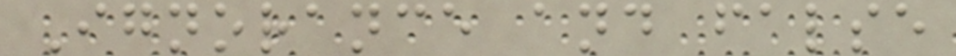Ignorance and false
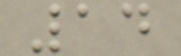14
